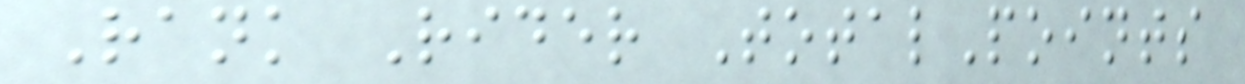Rank Rider TotalPoints
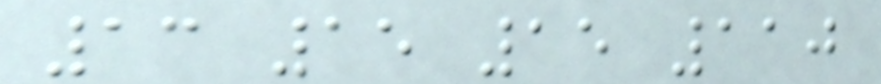13 15 15 110
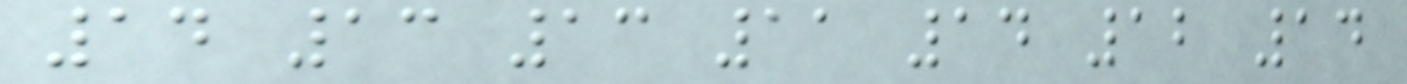14 13 13 11 14 12 14
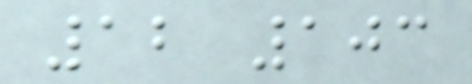12 103
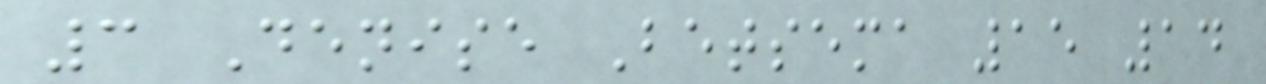3 Denise Betsema 15 14
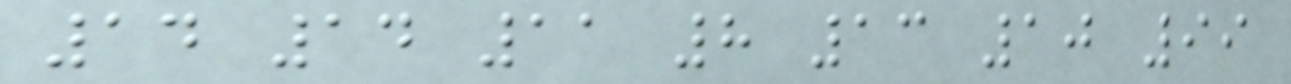14 14 11 8 13 10 99
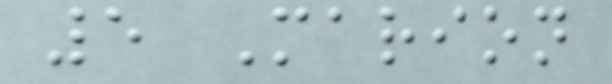5 Marion
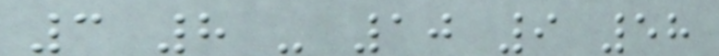3 8 - 10 9 58
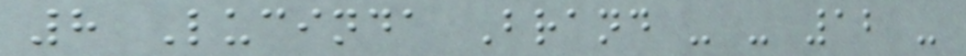8 Lucinda Brand - - 12 -
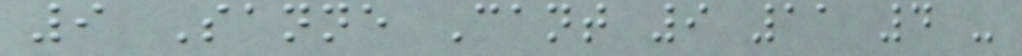9 Sanne Cant 9 11 4 -
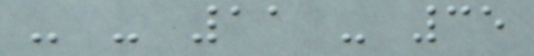- - 11 - 35
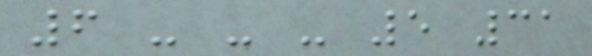6 - - - 5 31
